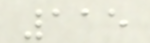115
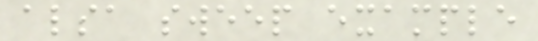alsa sweep example
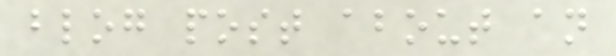blog post about an
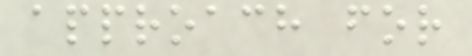approach for
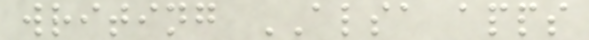writing ALSA apps
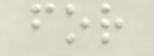for
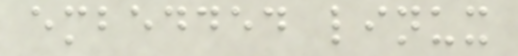embedded linux
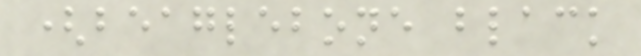(beaglebone black
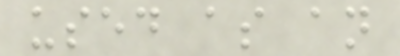used as an
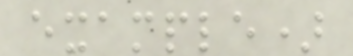example)
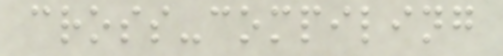cross-compiling
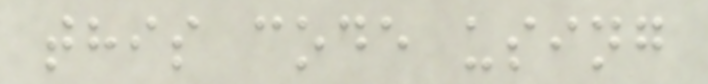this code using
